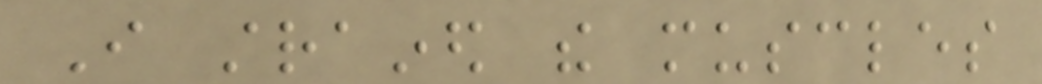I strained the muscles
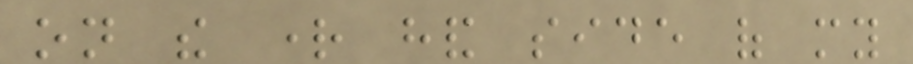on the right hand side of my
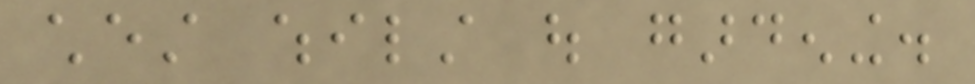chest whilst out gardening.
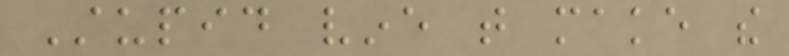Stupid vine that make the
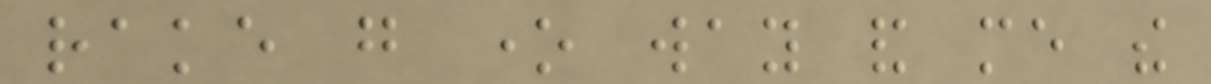rake go one way and me the
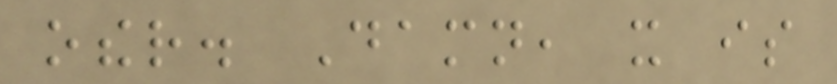other. Damn, it is
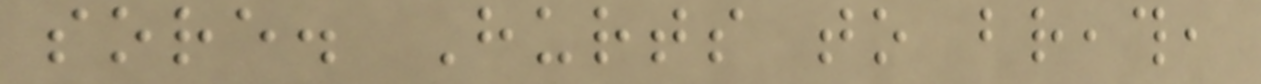sore. Hurts to breath,
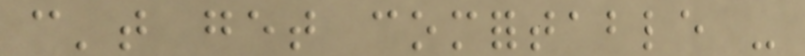can't get comfortable -
